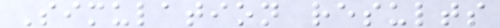Simulation results
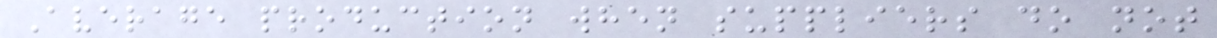Average production when suppliers do not
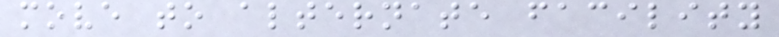move to alternate facility
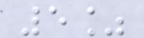5%
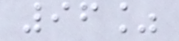96%
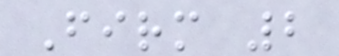Firm 2
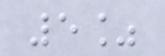5%
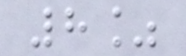8%
